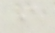i
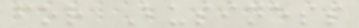for Business
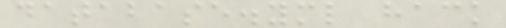database.yml hack
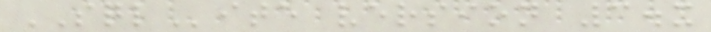SQLite version 3.x
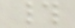#
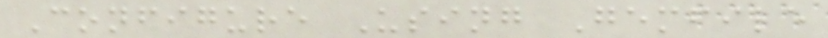Configure Using Gemfile
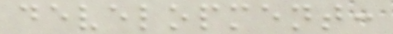development:
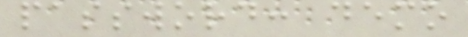password: demo
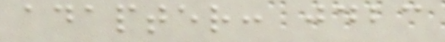adapter: jdbc
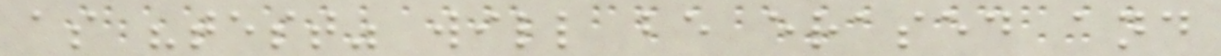as "test" will be erased and
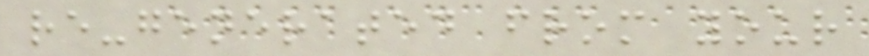re-generated from your
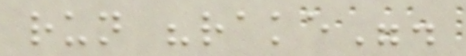run "rake".
